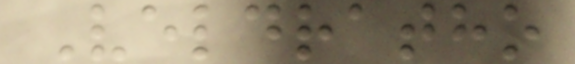Veldratho
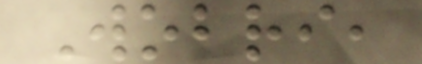Wobri,
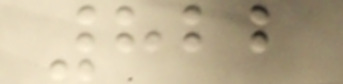822
